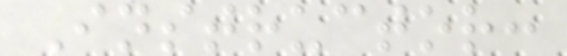Instructor:
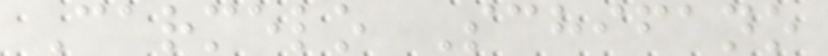Carmelo Schifano
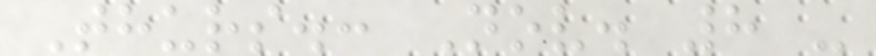Thurs.: Nov. 8 -
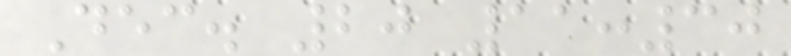Dec. 20 11:30
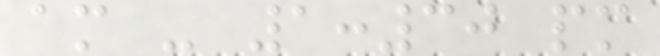am - 1:30 pm
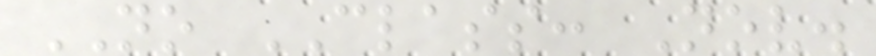NO CLASS: Nov.
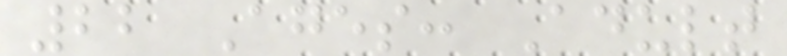22 Ages: Adult
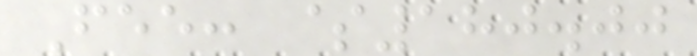Fee: $180.00
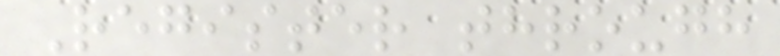Register through
